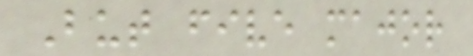But five major
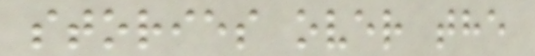stories over the
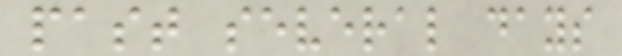past several days
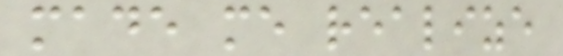made me realize
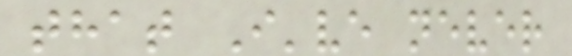that I've never
